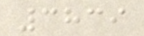3839
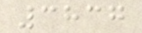3837
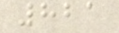821
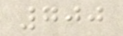700
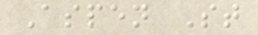Aspen St
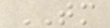TM
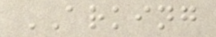ARKING
